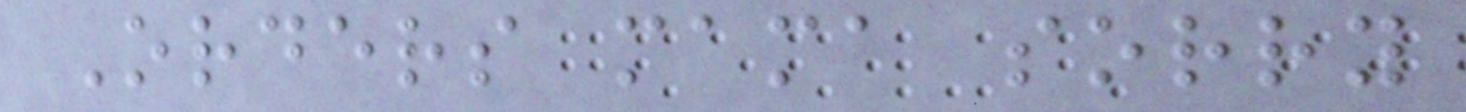Orders mama sorry
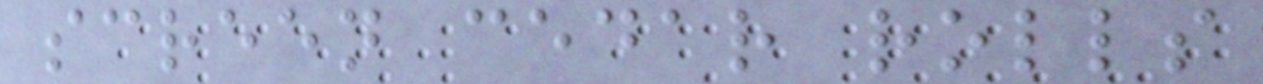screen cedar rolls
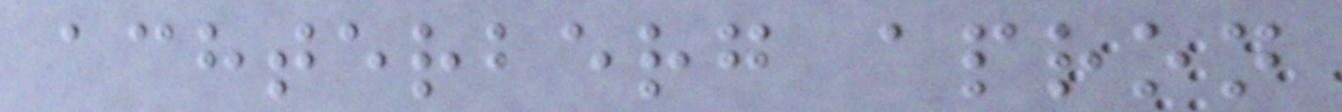achterberg apron
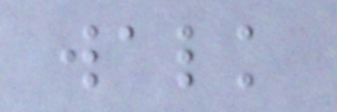walk
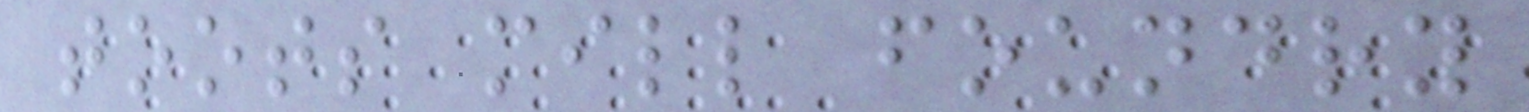toots mill foundry
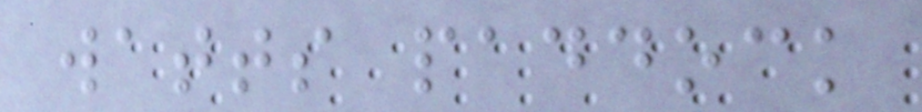watts paddock
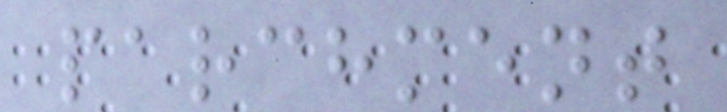parchment
